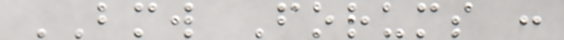BMW Forums :
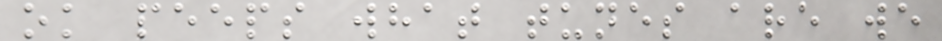ok peeps what tunes are we
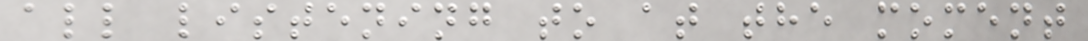all listening to at the moment
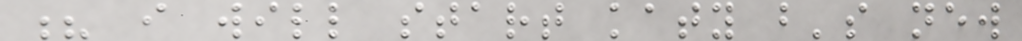? i will start katy b's new
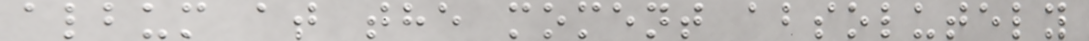album at the moment absolutely
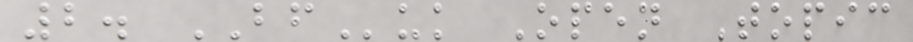2. BFuk Open Topic
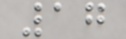17
